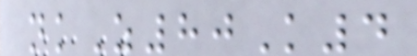nkZ80K4
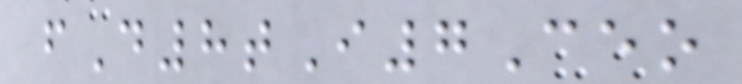fD8tI7Ceo
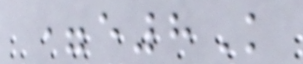=e8K
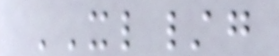XL/g
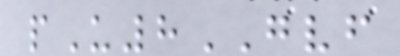pU8GVF
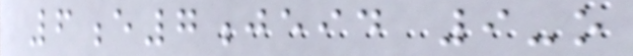6e7jeid 9-o
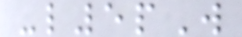-l5pW
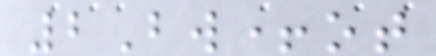2Bw+ot
